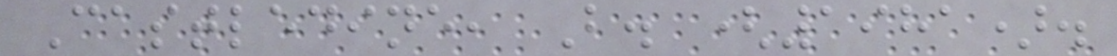Castledine, B. (1981).
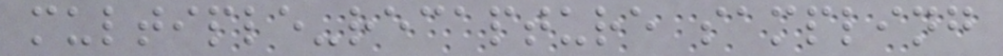multiple-recapture sampling
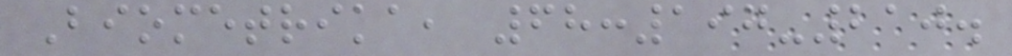Biometrika, 68:197-210.
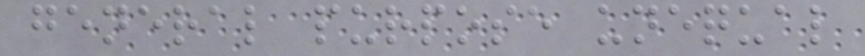general purpose unequal
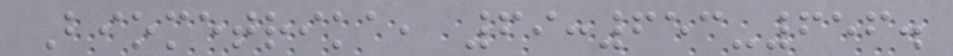Biometrika, 69:653-656.
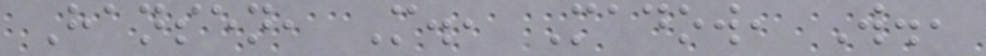Hansen, M., Madow, W.,
